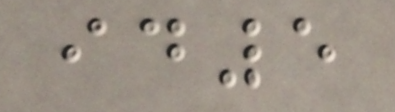id5
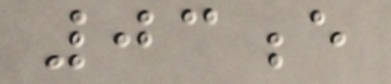03e
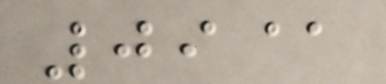09@
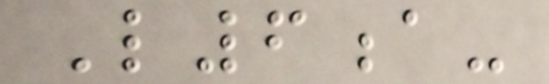L6a-
